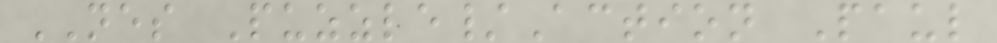NES Puzzle/Action Paul
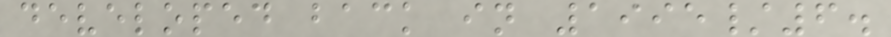developed back in 1995/6.
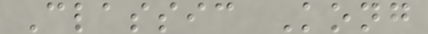Classic Kong
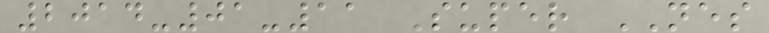2014-01-11 Super NES
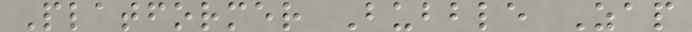Platformer Bubble Zap
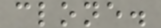clone.
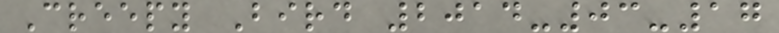Creepy Bird 2014-03-17
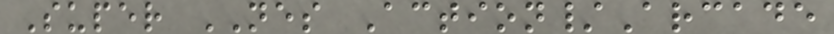Super NES Action/Arcade
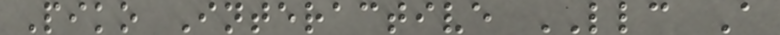Piko Interactive LLC A
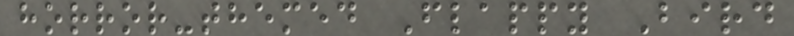horror-themed Flappy Bird
